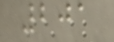201
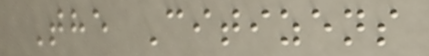The Citizens
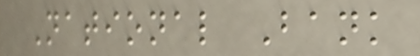National Bank
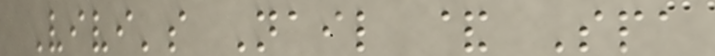Vivi's Nail & Spa
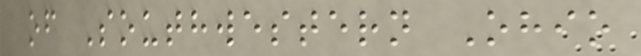of Southwestern Ohio
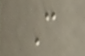C
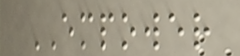EMPOWER
